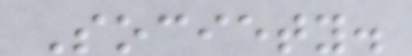Society.
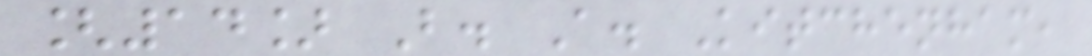[14] B. A. Kitchenham,
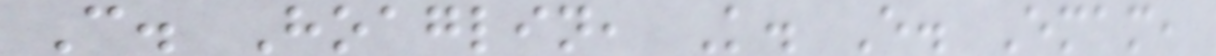C. Hoaglin, K. E. Emam,
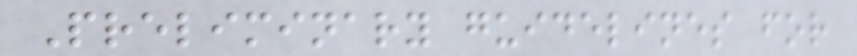Preliminary guidelines for
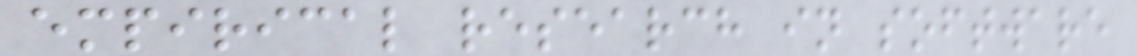empirical research in software
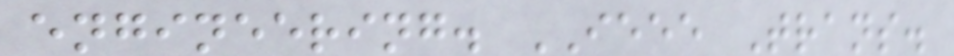engineering. IEEE Trans.
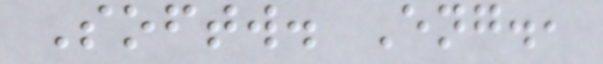Softw. Eng.,
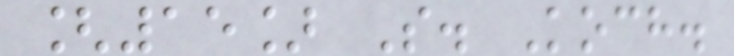[15] S. Koch.
